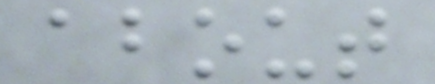about
